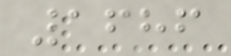1686
